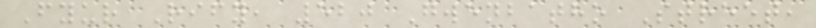Fyur Rify, 520 Gwenbatho Street,
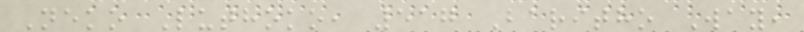Neko Luthoko, 517 Baritho Way,
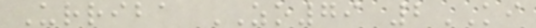Urriba ZO79 2KI
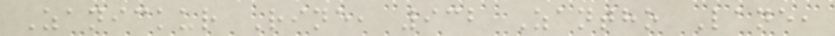Zanickur Rine, 932 Zantho Lane,
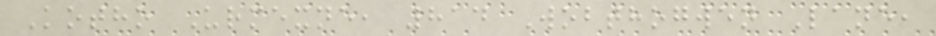Kotho Urmexne, 814 Wobthogwen Lane,
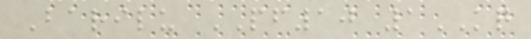Barilu PF10 1KQ
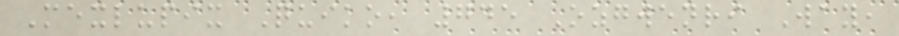Mexlupix Quiko, 745 Ozgwenri Way,
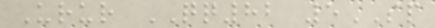Urur QQ82 5SP
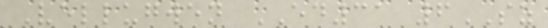Vellugwen ED31 6SZ
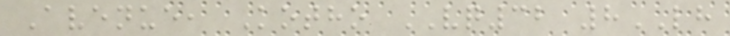Avenue, Kotho VQ32 8LH
